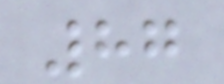87
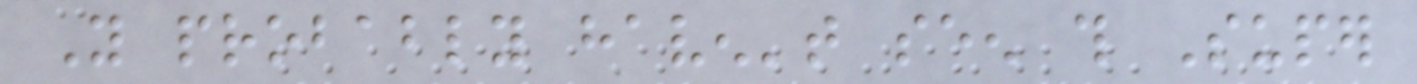You probably haven't seen this Super
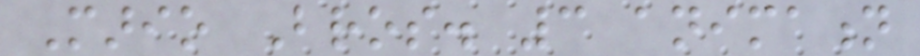Mario Bros. 3 animation
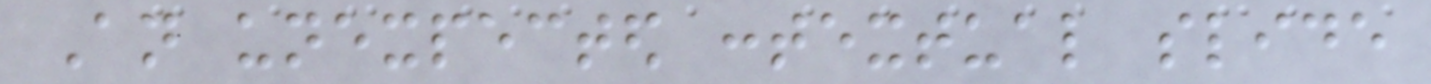An unexpected contextual slide
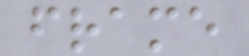frame
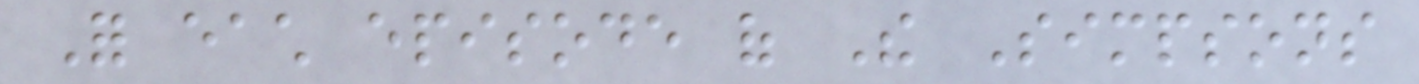For each episode of The Simpsons
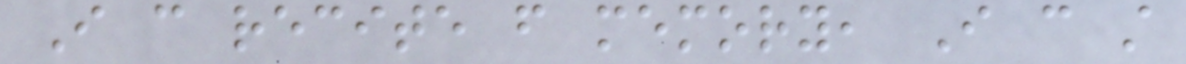I can recite from memory, I can still
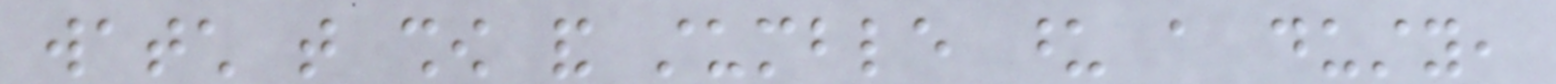watch that show and stumble upon a dusty,
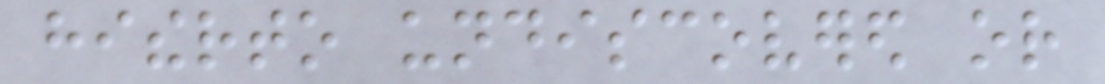hitherto undiscovered or
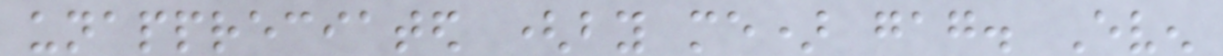unappreciated (by me) gag. Even
